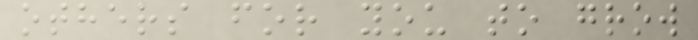others for you to grow
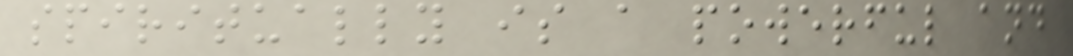spiritually is a powerful and
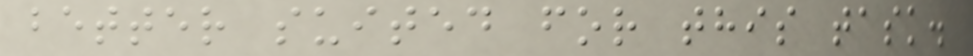better suited for this task.
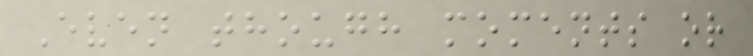Even though moments or
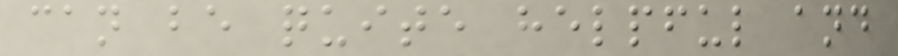can be quite helpful and
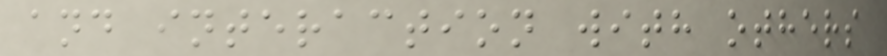and interaction with others
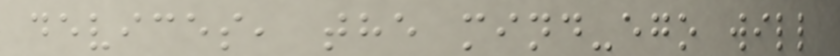devices, the mind-ego will
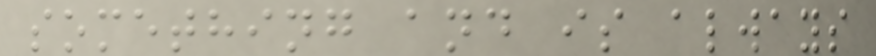something and is always
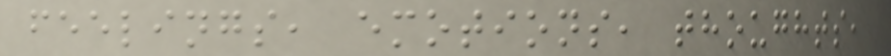feelings, emotions, thoughts,
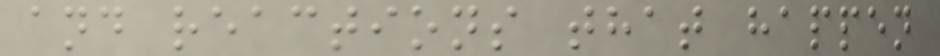and reactions that happen
